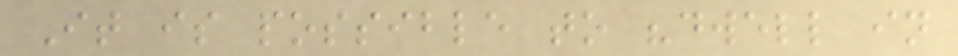It is possible to "dwell in
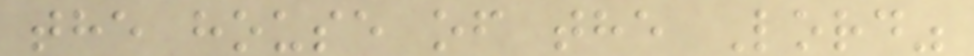the house of the Lord"
